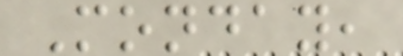Monday,
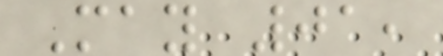May 01,
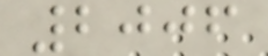2006
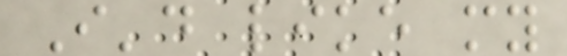I'd like my
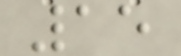15
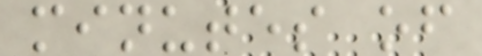minutes of
